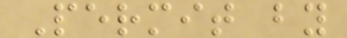Permit by
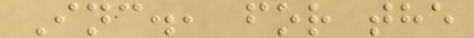Inc., for the
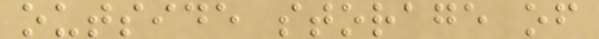outside storage of
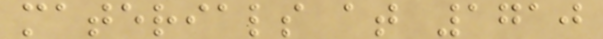materials at 1710
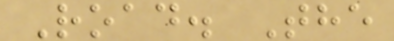Road. The
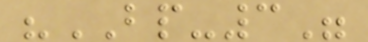"BP-3"
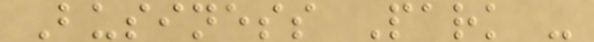Business Park -
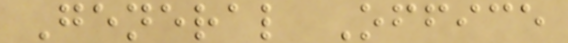General Office
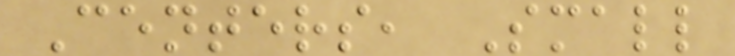Centers, Small
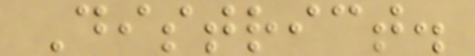District.
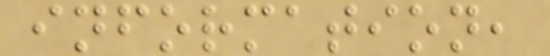information,
